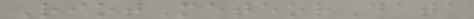RiotMeteorData
